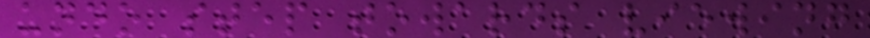undo step towards viewing
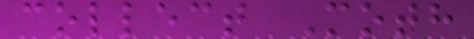collect Moth
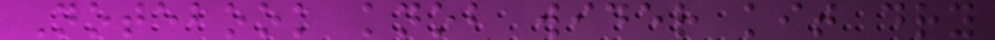Notebook knob wider kit dry
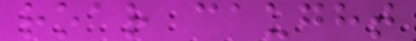roar caught
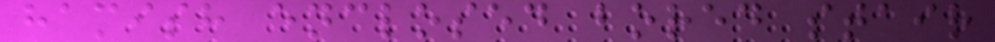hamish enclosed bored stair
